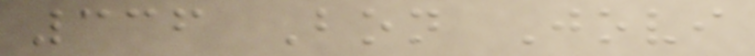336 Bon Jovi
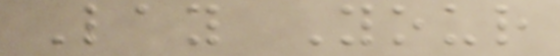Lay Your
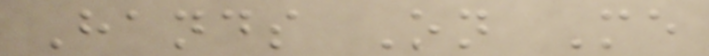Hands On Me
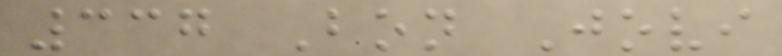337 Bon Jovi
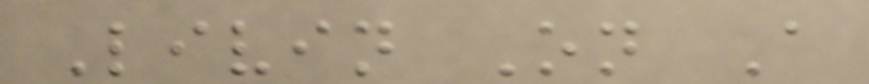Livin On A
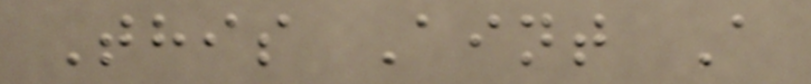This Aint A
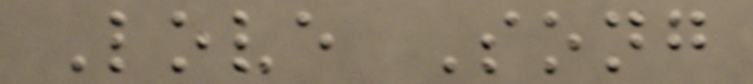Love Song
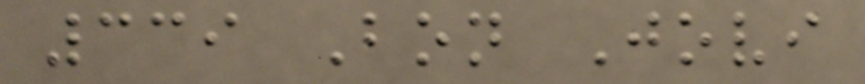339 Bon Jovi
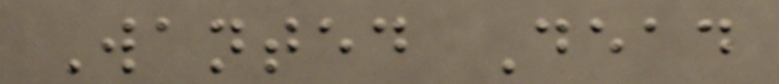Wanted Dead
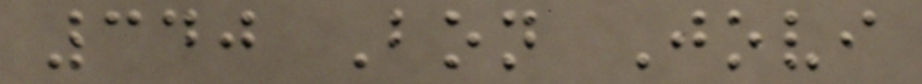340 Bon Jovi
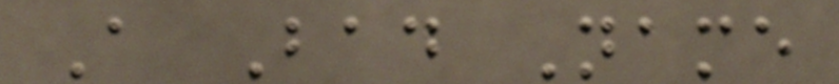A Bad Name
